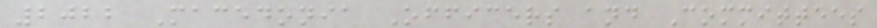2022 Macedonia Officers and Committees
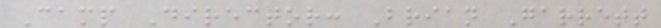Camp Director: Brian Garrett
